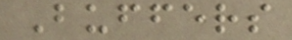Buffers
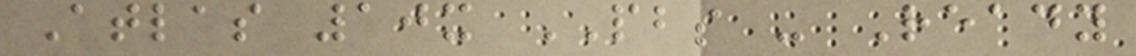Atlas 10x PBS - Ready
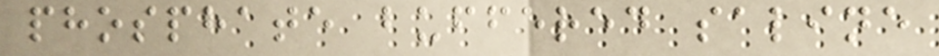phosphate buffered saline
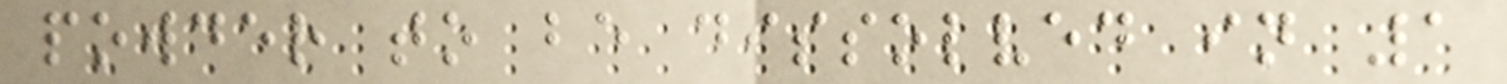powder to be dissolved in 1
